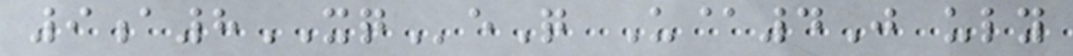9a8XQeQ U@4J uly
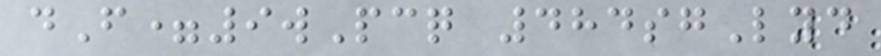dF=9wPcq 484sgLyd
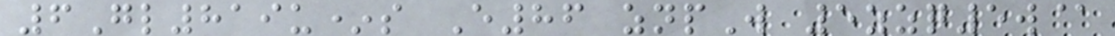6Gl819u*s E86 znpW 5zzq5w@
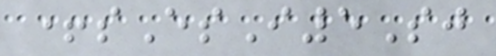+sEsI5Sj
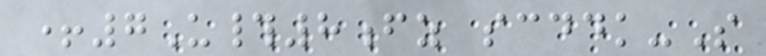+7U#8fz scddk-S
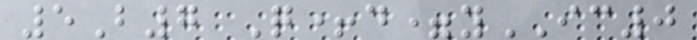5B7 Q+d=yIC0
